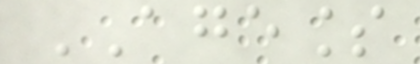AGELESS
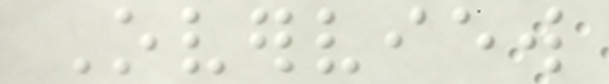Overview
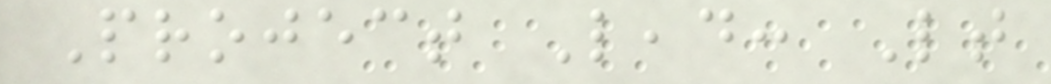Project Lead: Lt
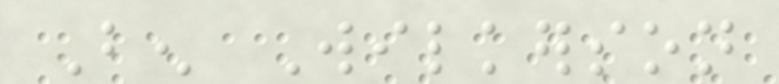Ben Wilkerson
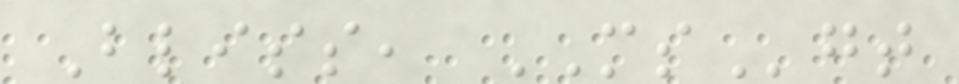Bliss, MSgt
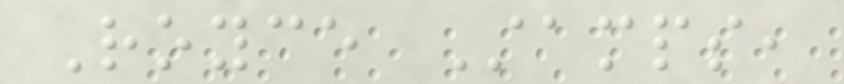Royce Stamps,
